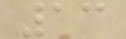13
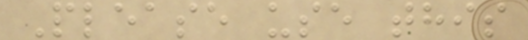Please use this
